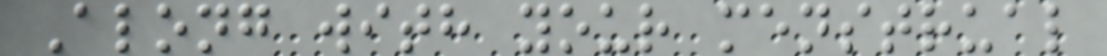Along with your menstrual
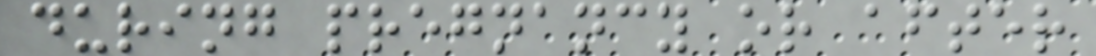during pregnancy or after
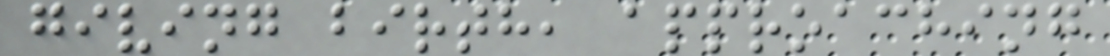giving birth, approaching
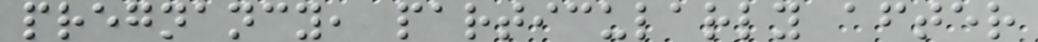pregnancy, particularly after
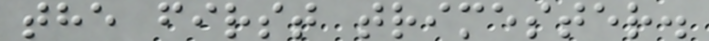the first trimester.
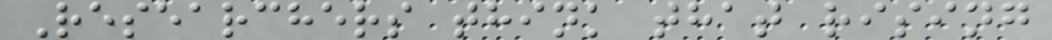Researchers think that rising
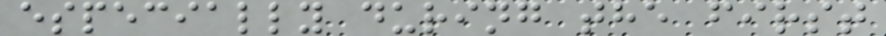especially during the first
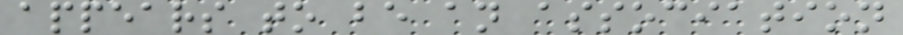appears to be an association
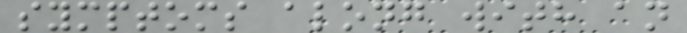symptoms along with an
